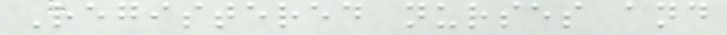Registered nurses and
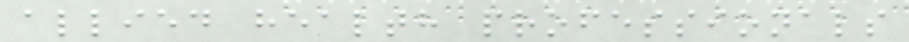allied health professionals
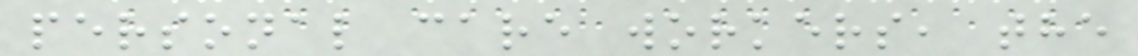personal care workers, the
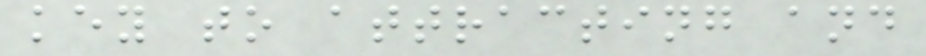key to attracting and
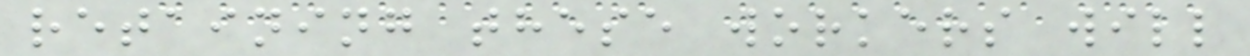retaining these workers will
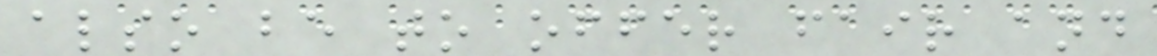also be to offer fair and
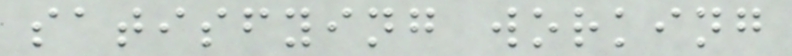satisfying working
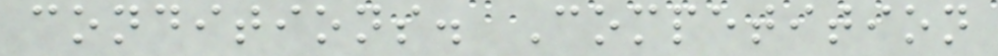conditions. Competition
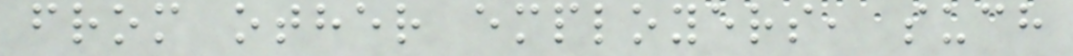from other employers, such
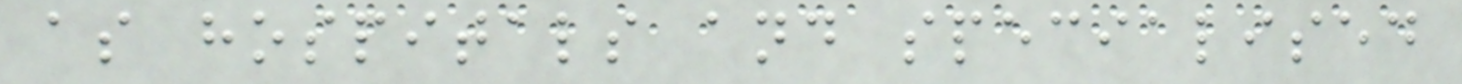as hospitals and specialised
